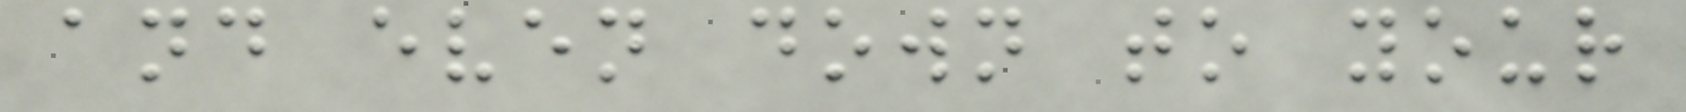and even down to your
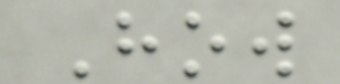How
